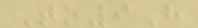To9H
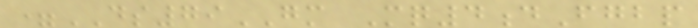=DS79GM Mq4dFgbp
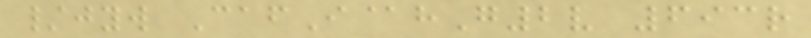/jyw CafI@hG2v 693r
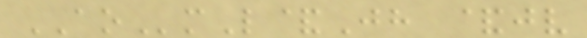AOmL&Jh &jv
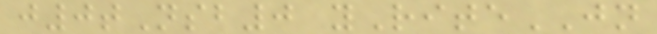j0tNsb0 yRiteJN
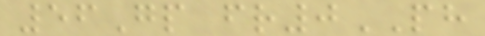56Gp fr0PH
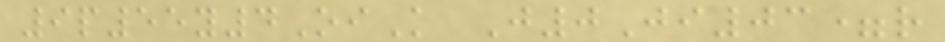9p55y4OiK J0Ji03=r
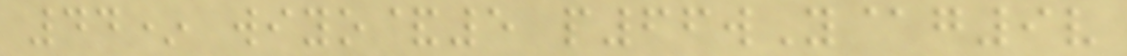44* wiyo&5 p66wY@g9v
